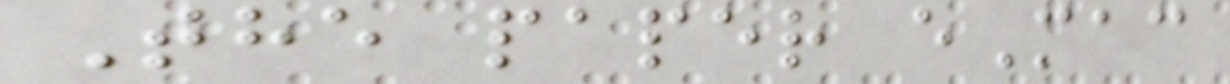The paper eMac
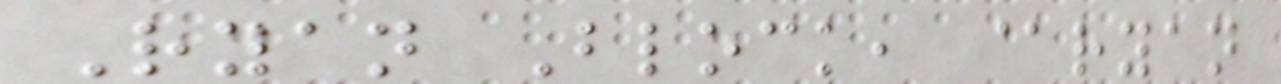Ryan Block, @ryan
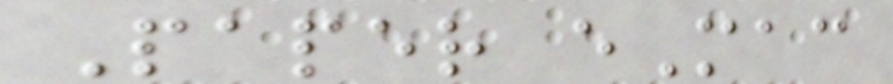Paper eMac
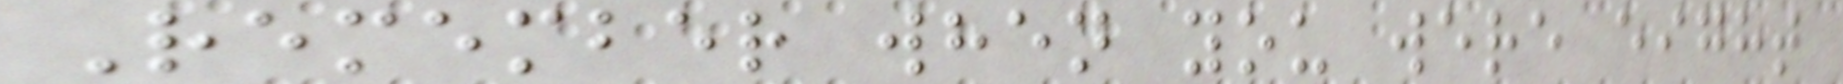Remember when you were eight
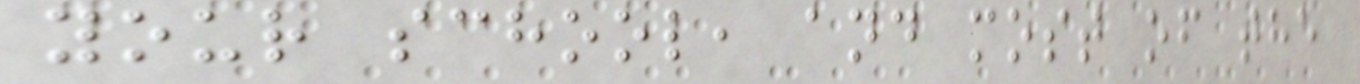your school, and most of the
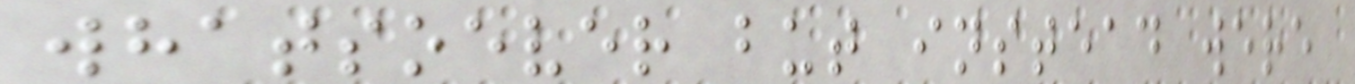whatsoever but instead were
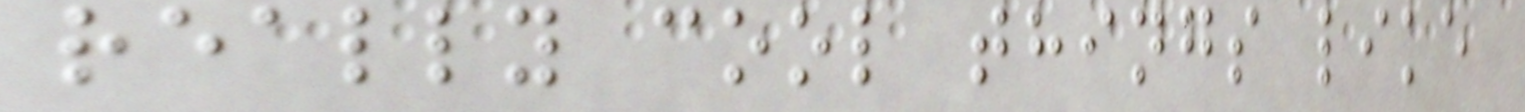really cool things like
